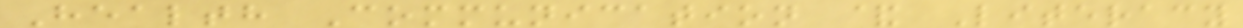Health Communication & Literacy
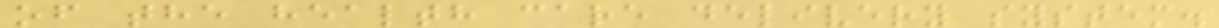of the health care delivery system.
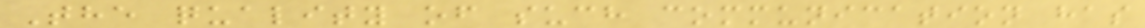The quality of such communication has
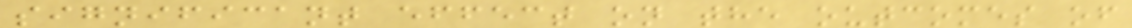significant effect on the outcomes of
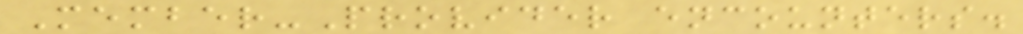Member-Provider encounters.
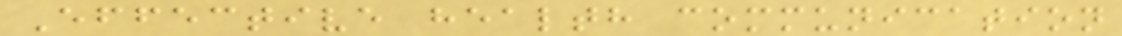Effective health communication
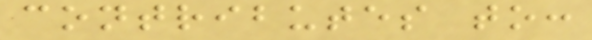contributes to:
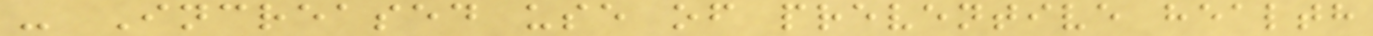- Increased use of preventive health
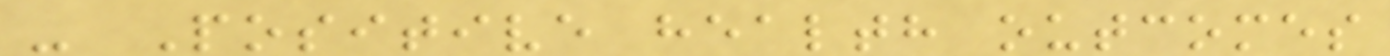- Positive health outcomes
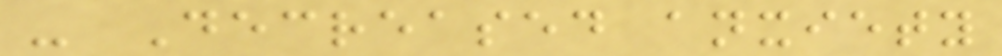- Decreased anxiety
